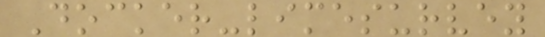Docker-limesurvey
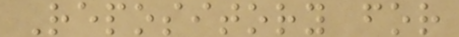Repository for
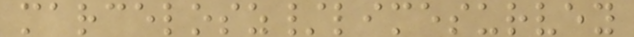marcelosz/limesurvey
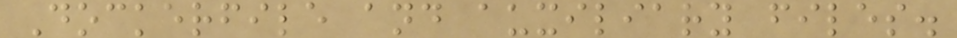Dockerfile and auxiliary files.
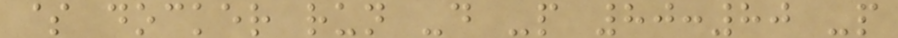$ docker run -d -p 80:80 -p
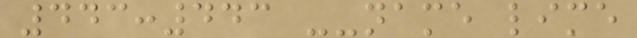443:443 --name lime
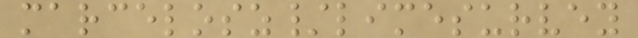marcelosz/limesurvey
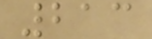213
